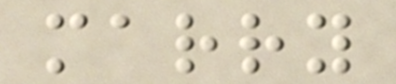marry
